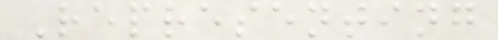Representing
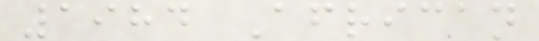1984 African
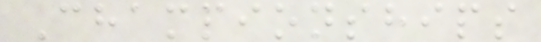Championships
